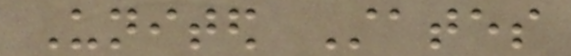United States
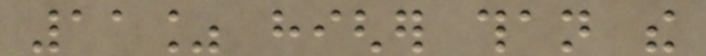11% higher than the
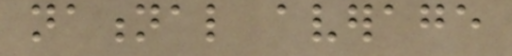national average
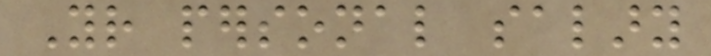Your personal salary
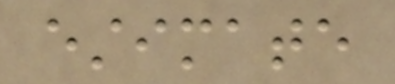estimate
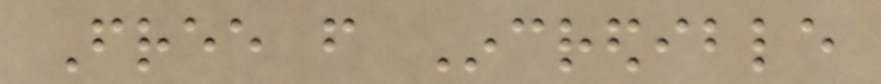Free from Incredible
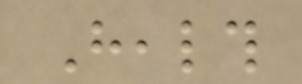Health
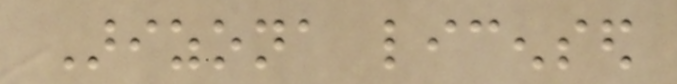Arizona licensed
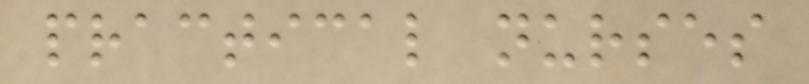practical nurses
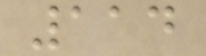114
